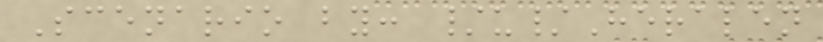Scenario by: /u/Heralen
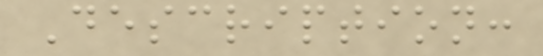Description:
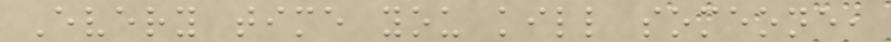Every time you kill someone,
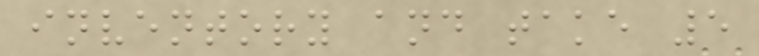inventory and take 5
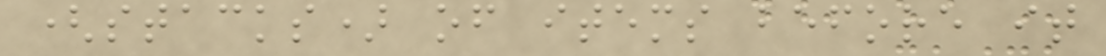(stacks) of items before it
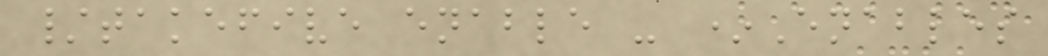/takefive enable - *Enables
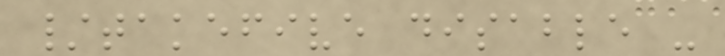/takefive disable -
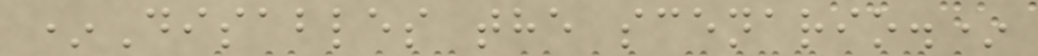*Disables the scenario.*
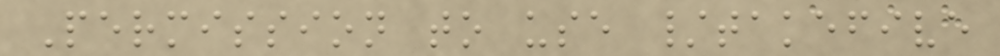Permission to use /takefive
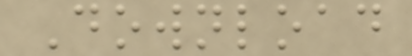Download
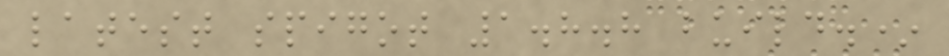latest spigot 1.8.8 build.*
